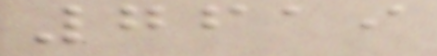7619
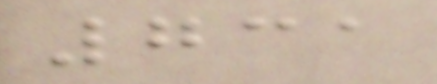731
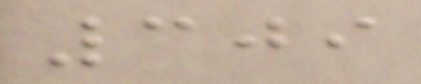309
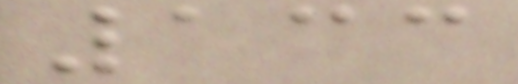133
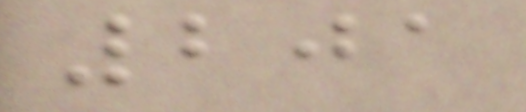201
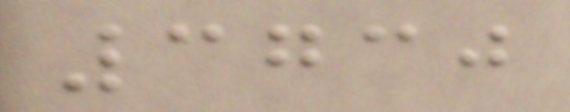3730
